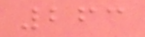263
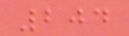204
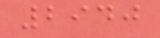2940
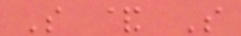S & S
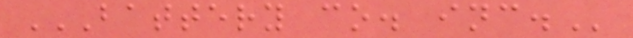BATTERY CO. INC.
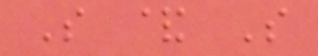S & S
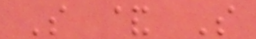S & S
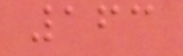163
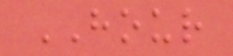HOUR
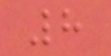8
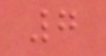7
